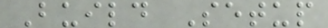Build Setup
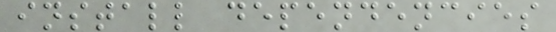install dependencies
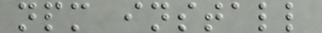npm install
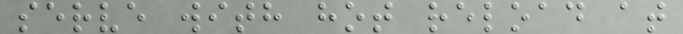serve with hot reload at
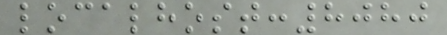localhost:8080
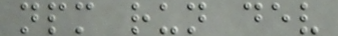npm run dev
